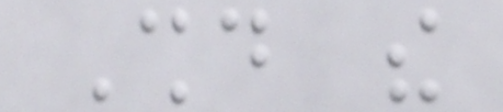Should the
